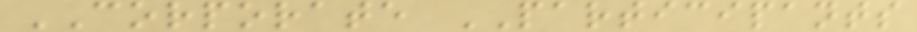CORPORATE PARTICIPANTS
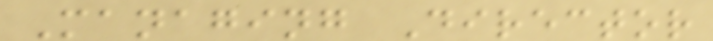Managing Director
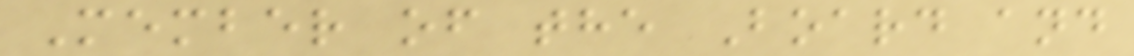Member of the Board and
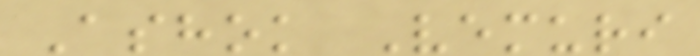Ashok Vemuri
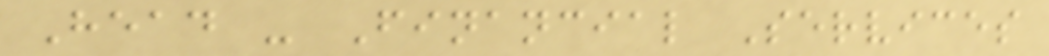Head - Financial Services
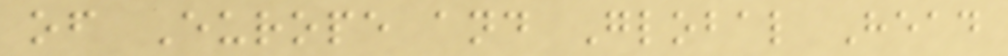of Europe and Global Head
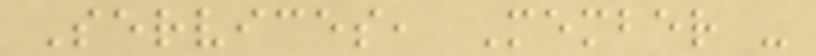Services, Member -
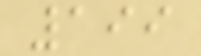199
